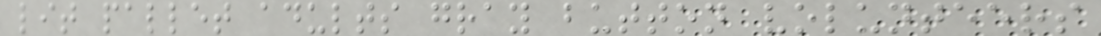lit pallet adults gray button volunteers
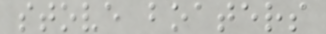stove boaters
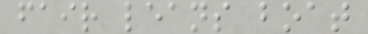fair leans boat
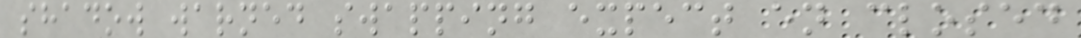shadow warned swapping expect en closed
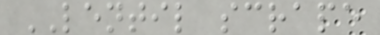LENTIL scrape
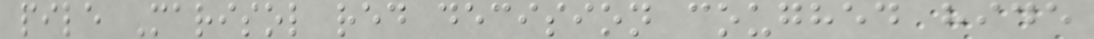pile Marisol red decision coughed hide
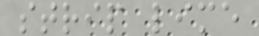strip lime
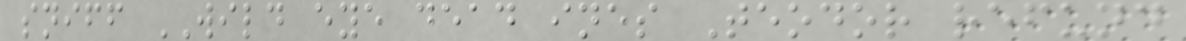sniff WILD eye dead ines Teodor refund
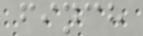finch
